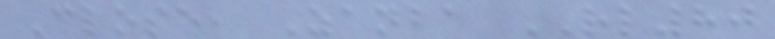Close, Zanba RL80
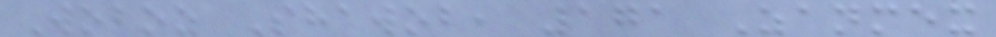Woboz Shawob, 171 Zanmex
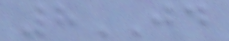8JD
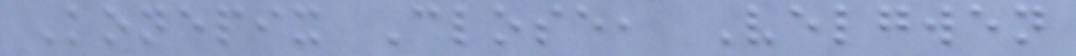Konepix Close, Velgwen
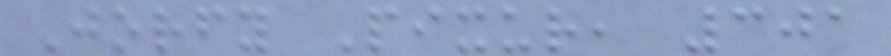Jorfy Pixur, 301
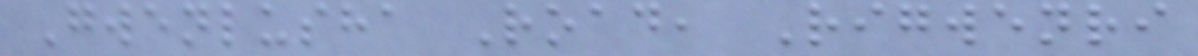Gwenlusha Road, Rigwenri
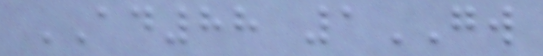AD88 1GW
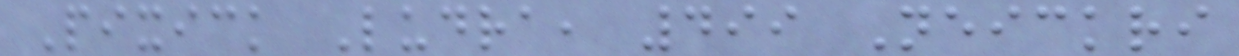Pixick Ludra, 499 Neickri
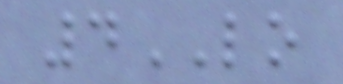4LO
